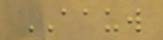AAUW
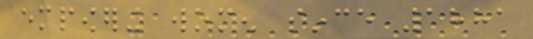empowering women since 1881
